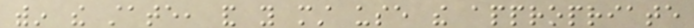within the state, and you must use the appropriate
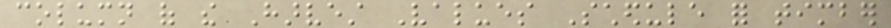column of the Harvest Values Schedule for timber
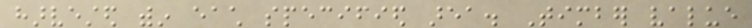harvested within each specified area. Timber value
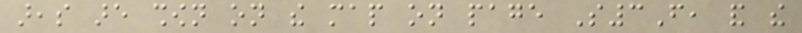areas are shown on the map on page S3F, and the
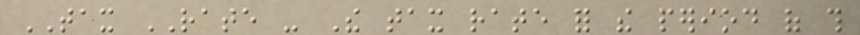TAX RATE - The tax rate for the period of this
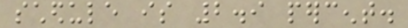schedule is 2.9 percent.
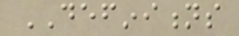DEFINITIONS
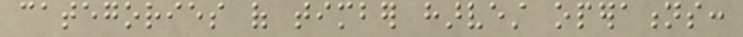categories of timber harvest operations:
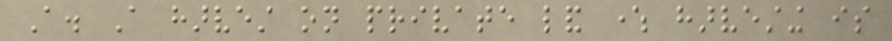A. A harvest on private land where harvesting is
